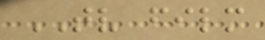TV film
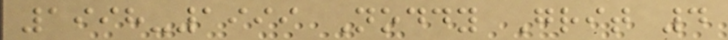1998-1999 Noddy Grit 4
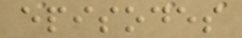episodes
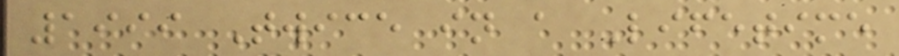1999 Twice in a Lifetime
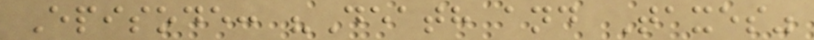Episode: "Death and Taxes"
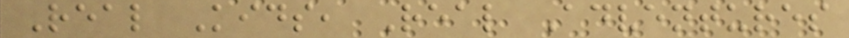Real Kids, Real Adventures
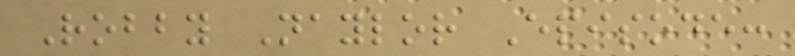Robby Naylor Episode:
